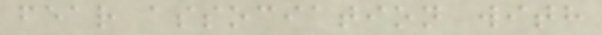fear association with
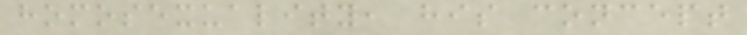homosexuality, his concept
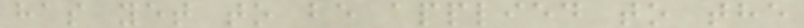has yet to be applied to the
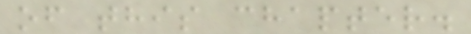of this chapter.
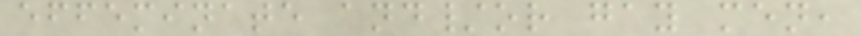effeminate and/or gay men,
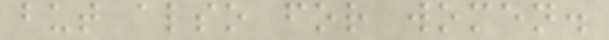but also for women.
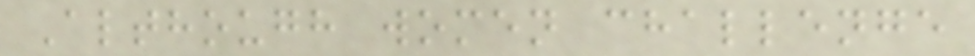Although women challenge
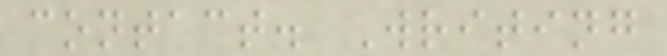contact. Writing
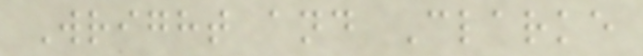Wright and Clarke
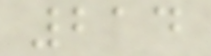214
